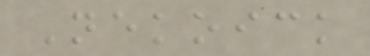Nekoick
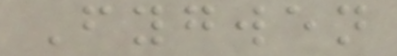Fygwen
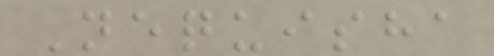Nequisha
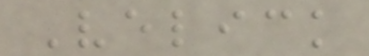Velick
